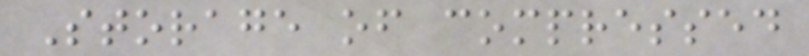Storage of compressed
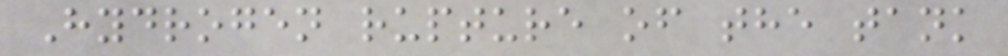Hydrogen rupture of the tank
